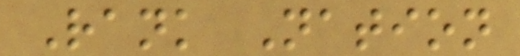Rank Nation
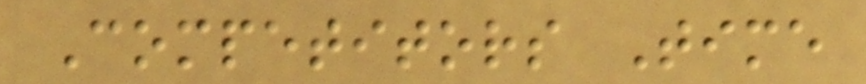Competitors Time
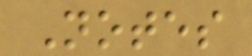Notes
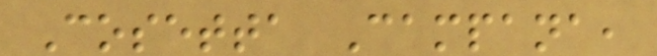Cosetta Campana,
